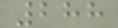288
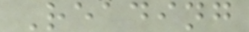Reading
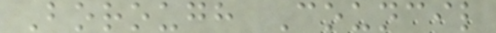Borough Council
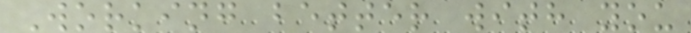Working better with you
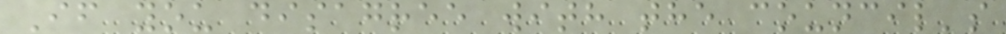If you disagree with the council's
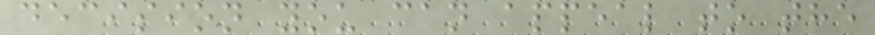decision you can appeal to the
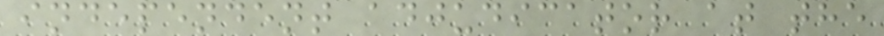independent adjudicator at the
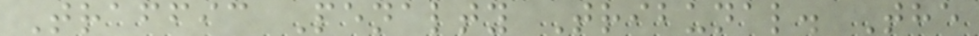Traffic Penalty Tribunal. The
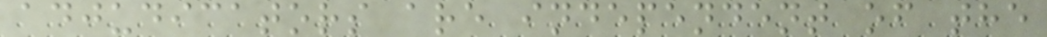adjudicators are independent of the
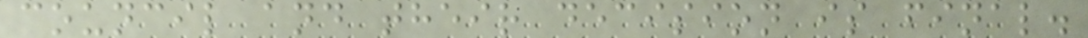council and their decision is final.
